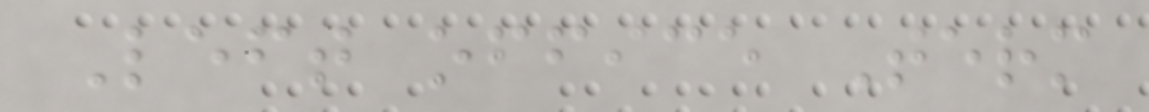Left office Term
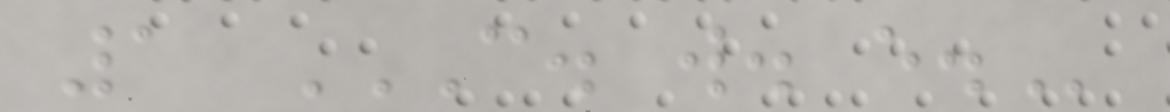1 C. W. E.
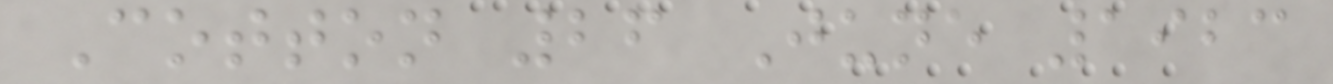Cotton 26 June 1923
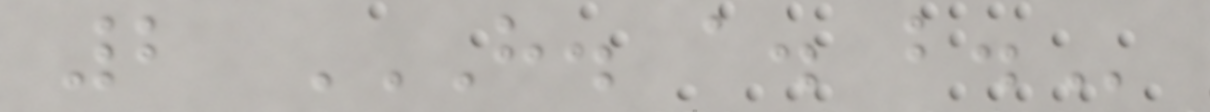2 H. A. B.
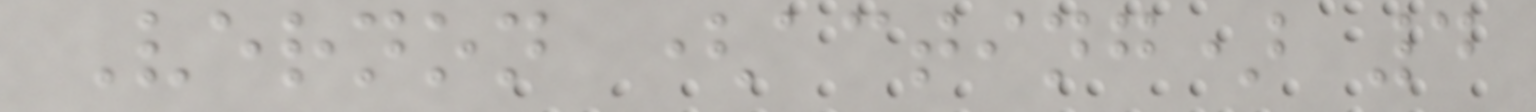Vernon (acting) 4
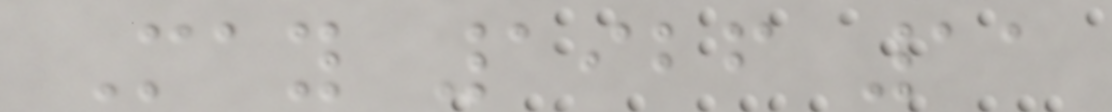May 1926 11
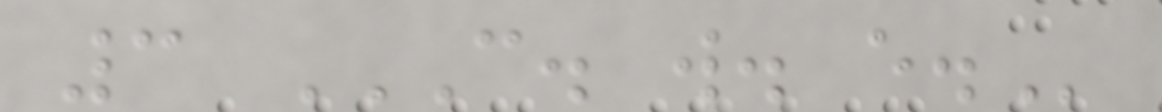3 C. W. E.
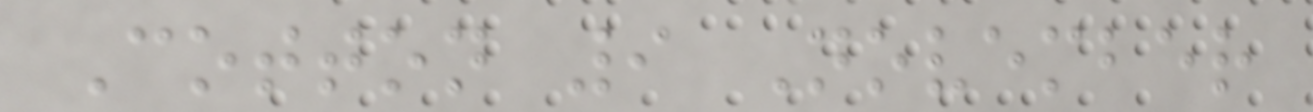Cotton 9 November
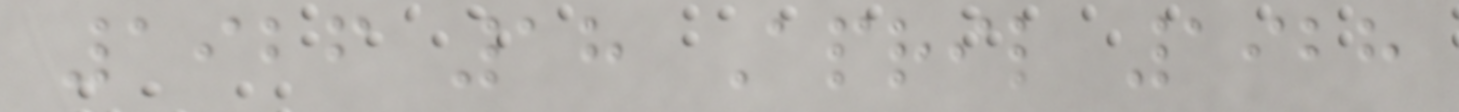1926 18 April 1928
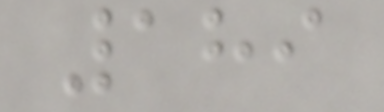189
